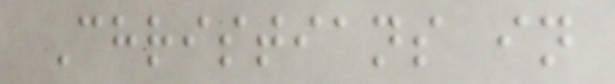Christians in
